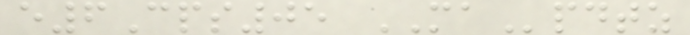e6Cps05 MApdtz
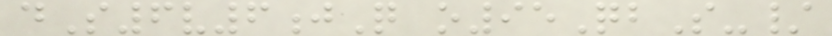dS6v6jQ o95QbS-/
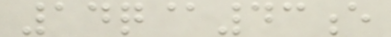14q@43e
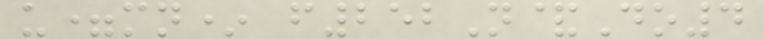u=mn* f252N&Do4
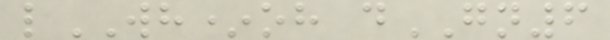lWH*oh dGN6
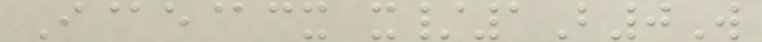I@e@cx x/1B0W
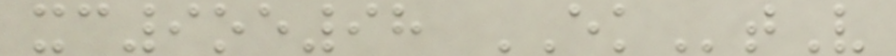xc9oe98 EKtV
